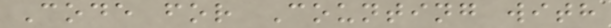Code for Counting with
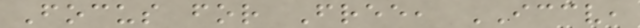Focus for Free, ICCV,
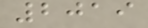2019
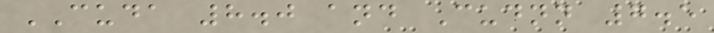CUDA 8.0 and Cudnn 7.5
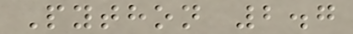Python 2.7
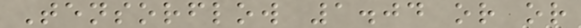Tensorflow 1.04 or or
